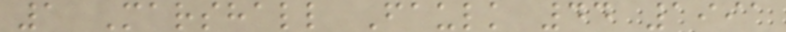1 Marshall Faulk 44 1991
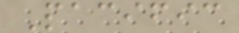Pacific
